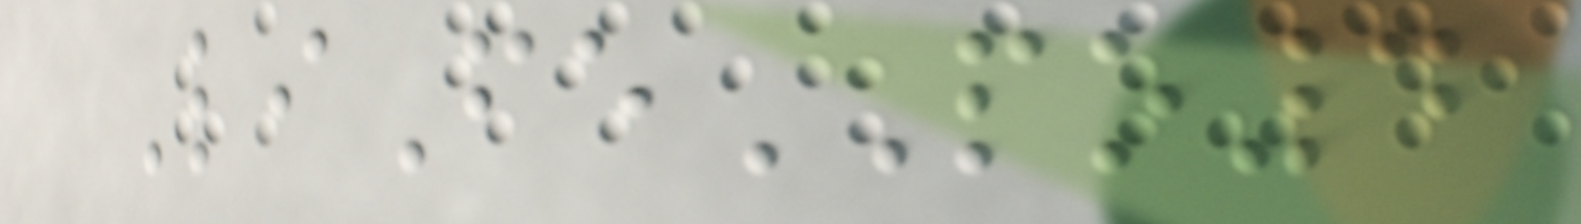LiFePO4
